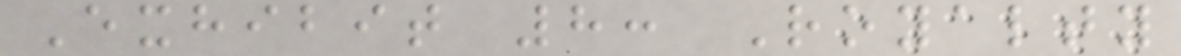Exhibit 8: Royalty
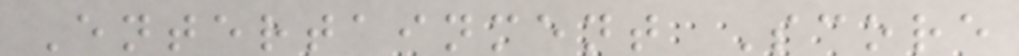Entertainment Score
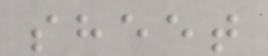sheet
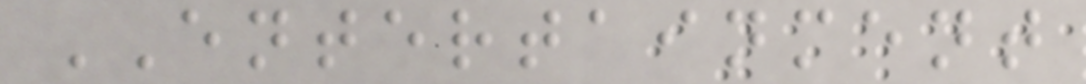ENTERTAINMENT
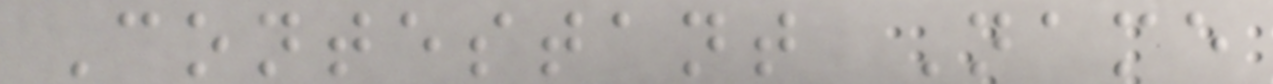Contestant Name
